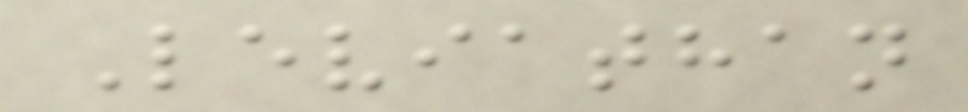Leviathan
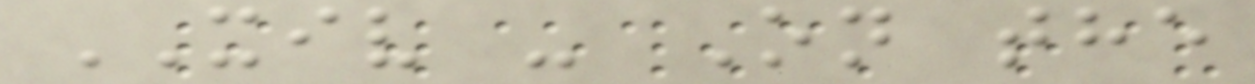XIV - On the
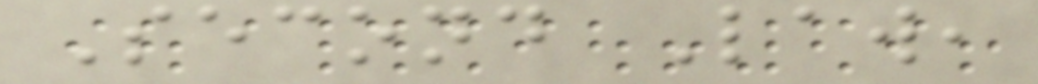Second Law,
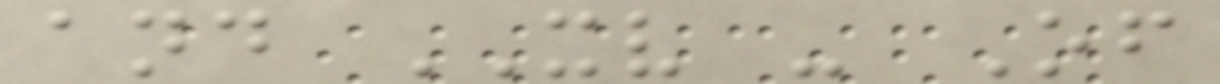and XV - Of
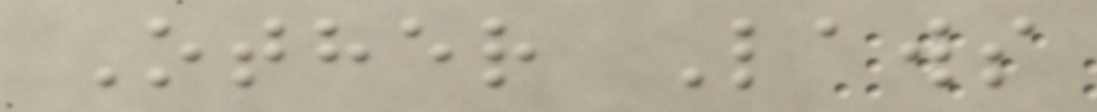Other Laws
